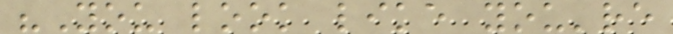"You look like you're
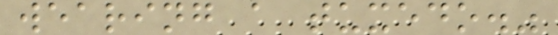wearing a tuxedo."
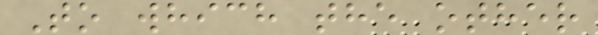To which the other
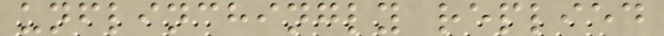unflinchingly replied
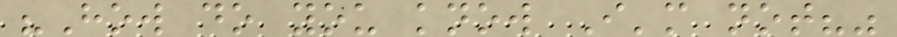"How do you know I'm not?"
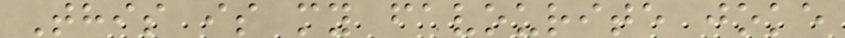This is my favourite joke
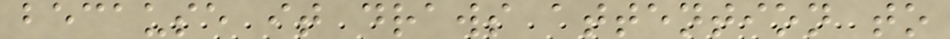because it draws attention to
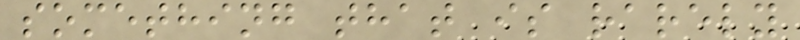something that is rarely
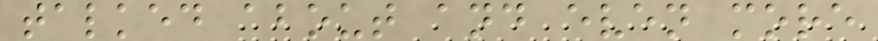talked about and even more
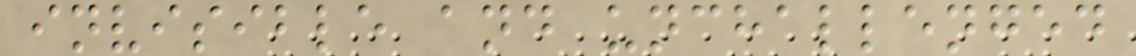invisible and unchallenged
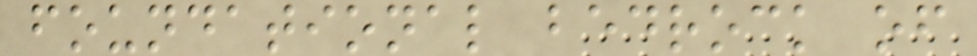foundational bedrock of
